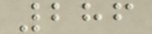286
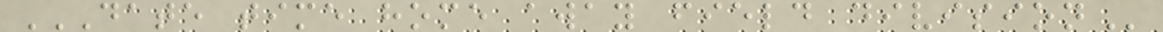DATE TIME HOME AWAY FIELD DIVISION
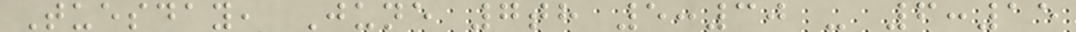Tuesday, June 7th 5:30 - 6:15
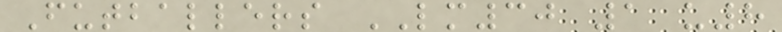Futballers LM30 1 u8
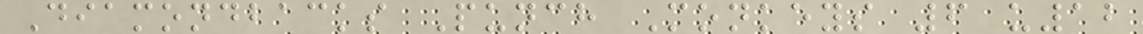Diamondbacks Punch Monkeys 6 u12
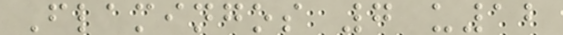Flamingos 7 u12
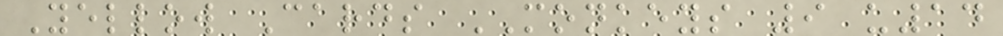Yellow Cards MONKEYS 9 u14
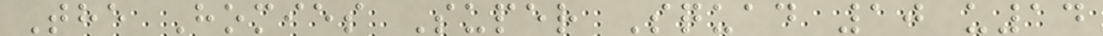The Homies Super Squad 10 u14
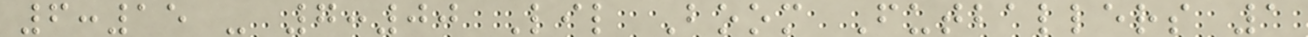6:15 - 7:00 Lil Boom Futballers 1
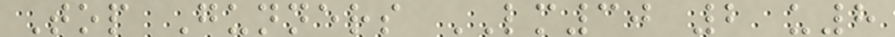Top Gunners LM30 2 u8
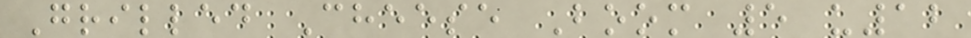Grilled Cheese Boom 5 u12
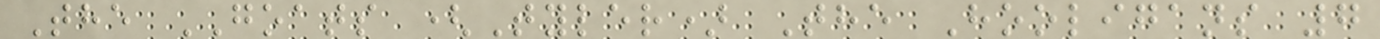The GOATS (Tyler) The Hooligans 7
